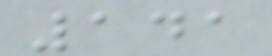141
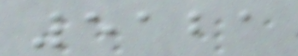5121
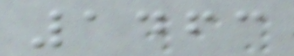1463
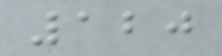120
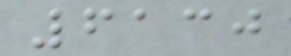6130
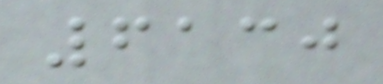6130
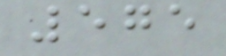575
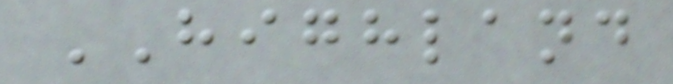HIGHLAND
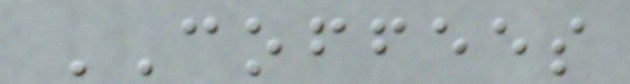COFFEES
